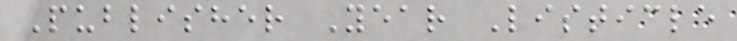Publisher Year Listicle
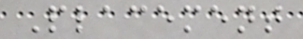Placement
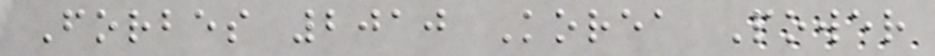Forbes 2010 Korea Power
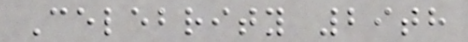Celebrity 29th
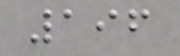196
